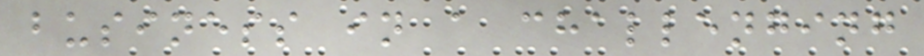business in a challenging
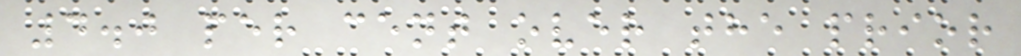4.0 per cent over the prior
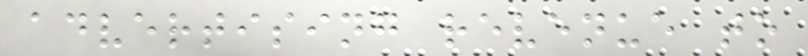advertising revenue to
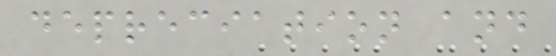depreciation and
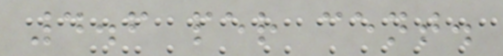4.6 per cent.
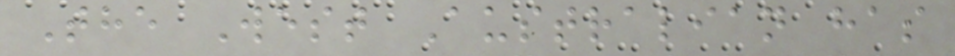The West Australian has
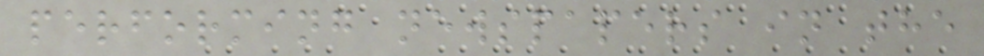performing newspapers in the
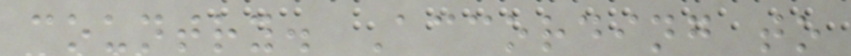country. According to
